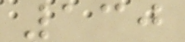130
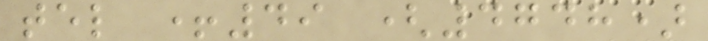tel +49 (4748)
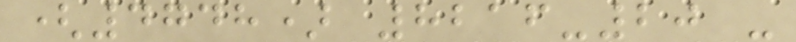(4748) 8216-20 -
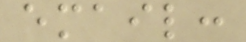email:
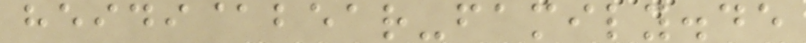heidi@bear-family.de
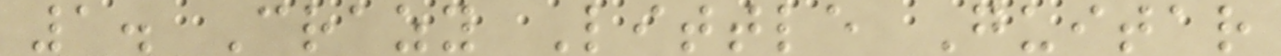1. Crazy Little Guitar
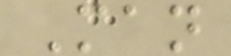Man
